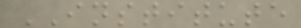INSTITUTE
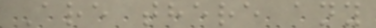Are there any
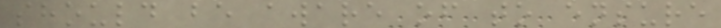should be aware of to ensure
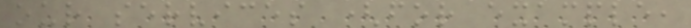our services (for example,
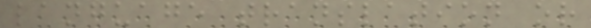language translation or
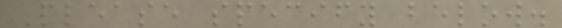Please specify below.
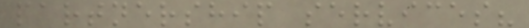partnership services?
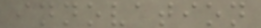innovation
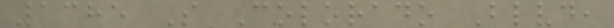1385 S Colorado Blvd,
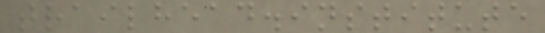trailhead.institute
